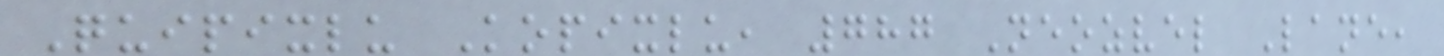Quipixlu Kopixlu, 787 Neozvel Lane,
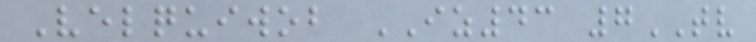Velquiwob IZ43 7TV
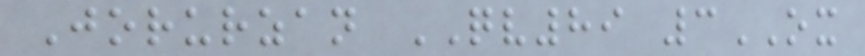Jorurzan QV89 3OX
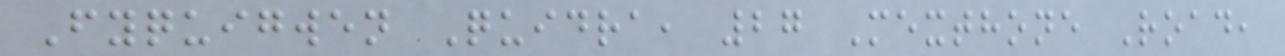Fyquigwen Quidra, 27 Mexthone Road,
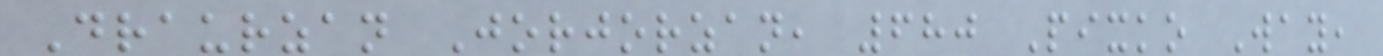Draurzan Jorjorzan, 680 Pixko Way,
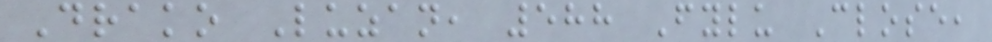Drako Luzan, 588 Fylu Close,
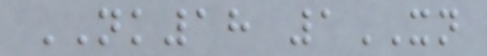NK18 1XN
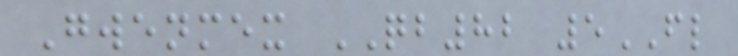Gwenmex QB82 5FL
